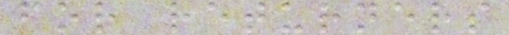for returners
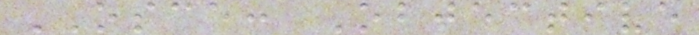OSCE: Objective
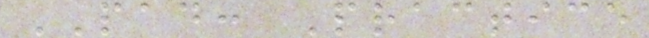PAD: Practice
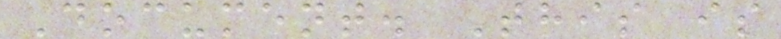Document. This is
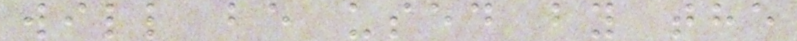will be used by the
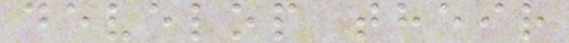develop their
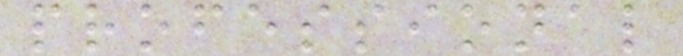professional
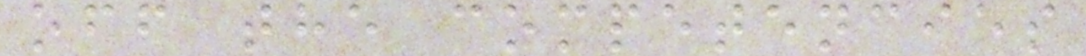off the competencies
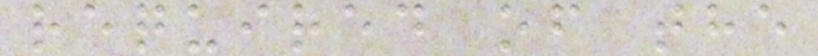required of the
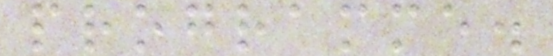programme.
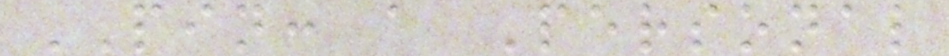PIN: a Personal
